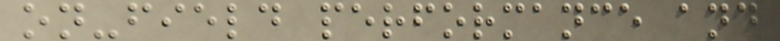on-field performance and
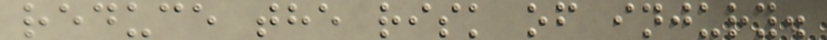reduce the risk of injury.
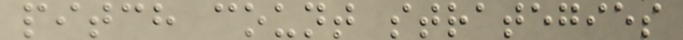pitch count strategies
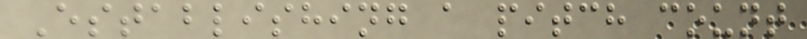Establishing a pitch count
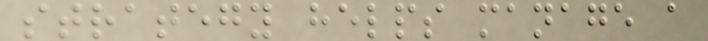strategy helps manage a
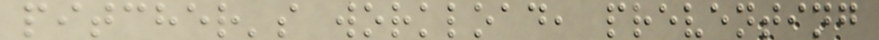pitcher's workload, preventing
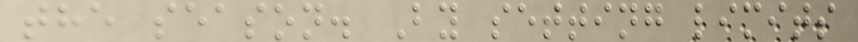the season. By setting limits
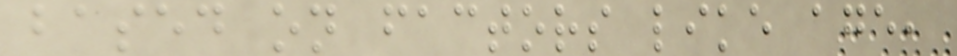based on factors like age,
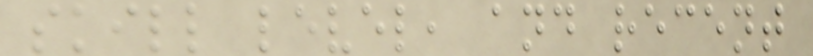skill level, and recent
